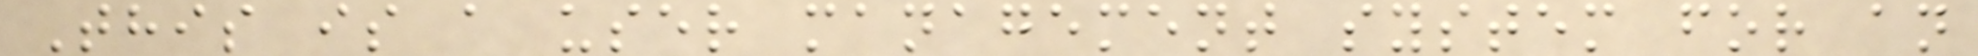This is a user management system for an
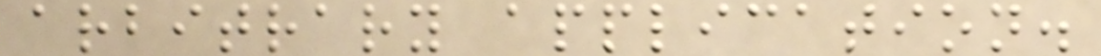arbitrary application.
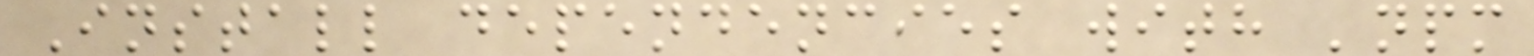Install dependencies with 'npm
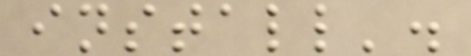install'.
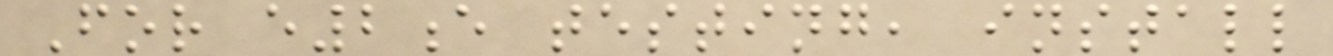For e2e testing, install
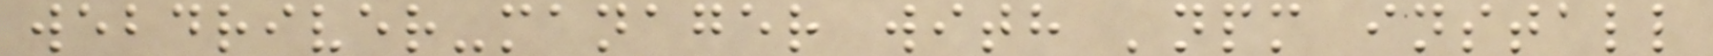webdriver-manager with 'npm install
